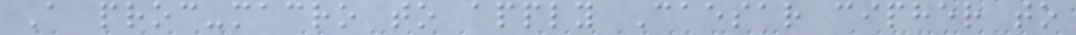A proc-macro to apply Caesar cipher to
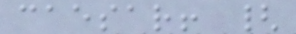caesar! {
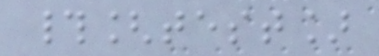#[test]
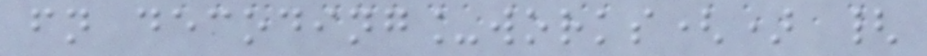fn decoding_works() {
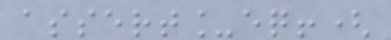assert_eq!(
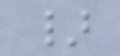}
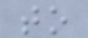to
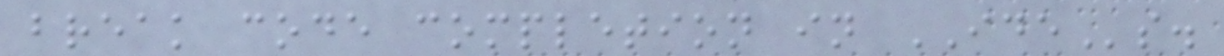break code completion in IDEs.
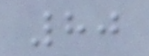80
